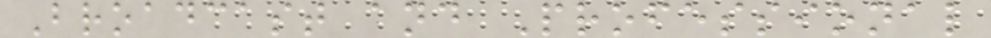Broadcast and Professional
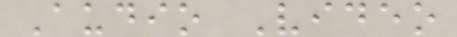Audio Video
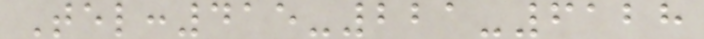Tel:415-221-6128
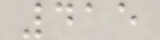415
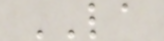LA
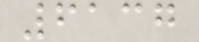6137
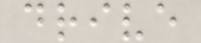drive
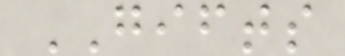GIFTS
